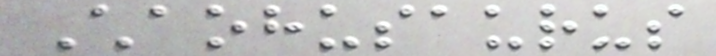Chaohusaurus
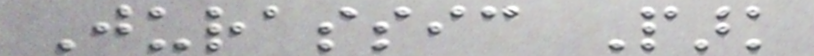Jurassic Park
